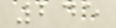245
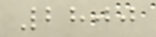2800
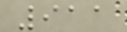911
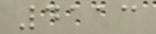4113
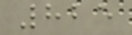825
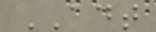ADT
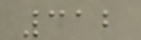312
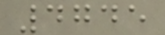4745
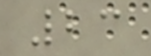23
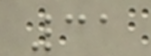31
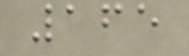165
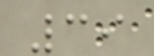39
